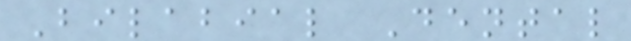Bilabial Dental
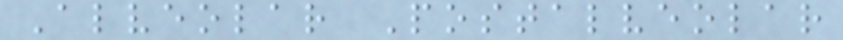Alveolar Postalveolar
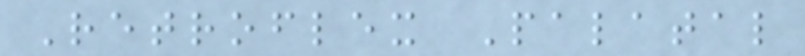Retroflex Palatal
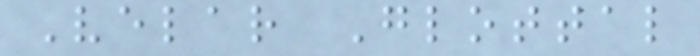Velar Glottal
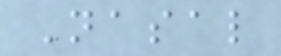Nasal
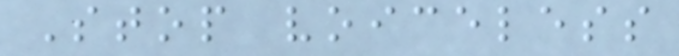Stop voiceless
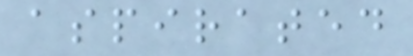aspirated
